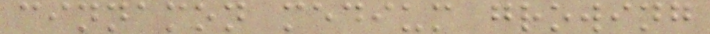cinnamon medium growing
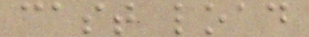cast load
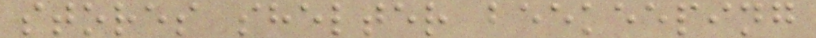stores shelter beekeeping
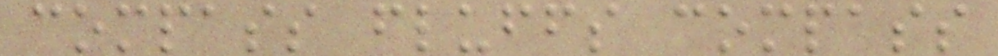compass fluffs compass
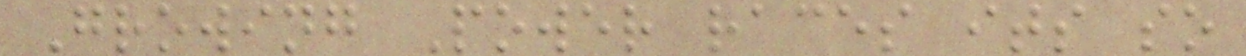Growing Power races its so
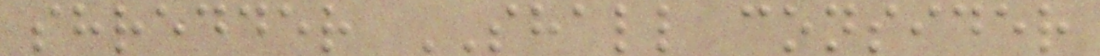shredder SHALL consider
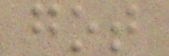got
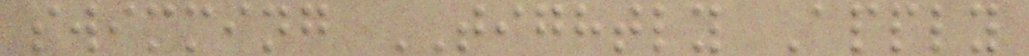swimming TIGHTLY Apply
